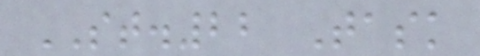ST.22 Task
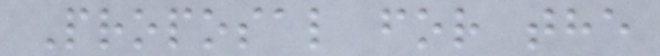Proposal for the
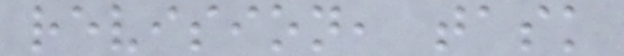revision, task
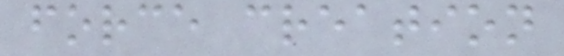force creation
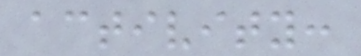activity:
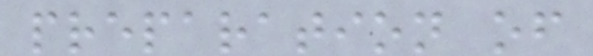preparation of
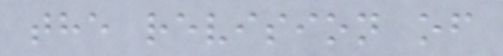the revision of
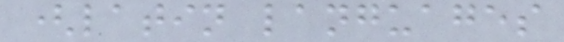(latin languages
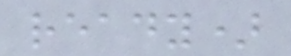ready)
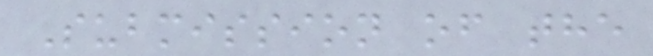Submission of the
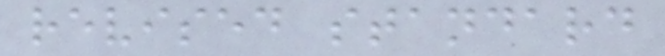revised standard
